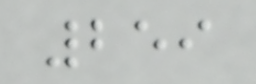259
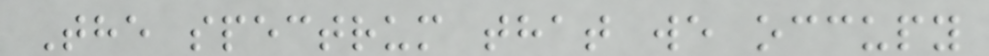The spectrum that we occupy
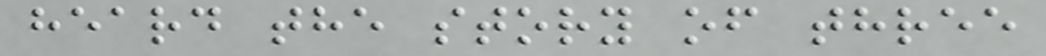heard the story of three
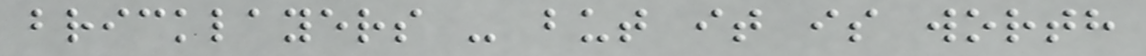bricklayers - but it is worth
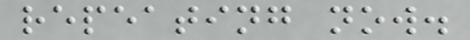repeating now.
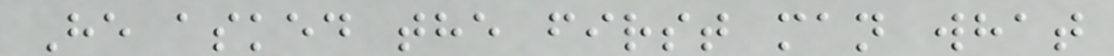He asked the first man what
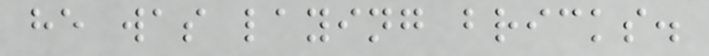he was laying bricks.
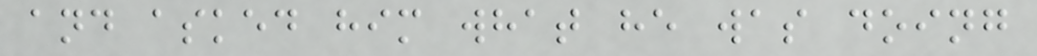and asked him what he was doing
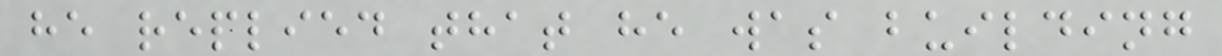he replied that he was building
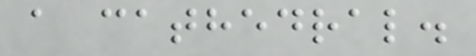a cathedral.
